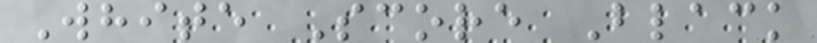White Score Black
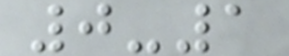0-1
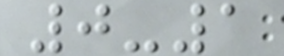0-1
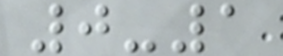0-1
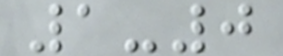1-0
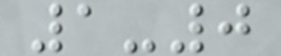1-0
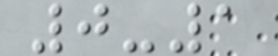0-1
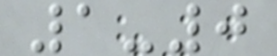1-0
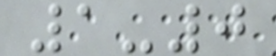1-0
